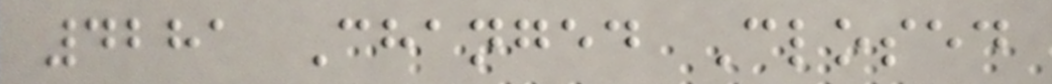4281 Changed Closed
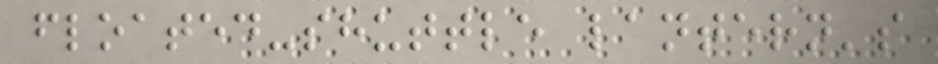floated-shuttle lantern's
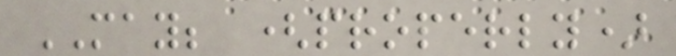MAY; (properly)
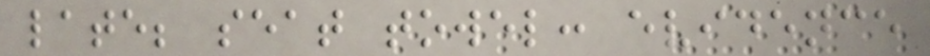late; seat towel: evidence
